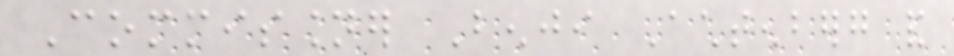Commissioner Benji Achtenberg and
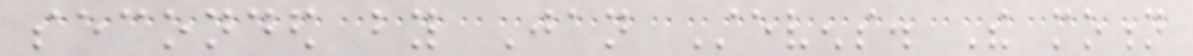seconded by Jan Stevens. The motion
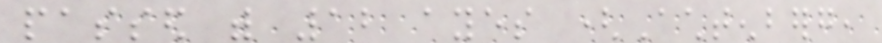passed with 12 ayes (Achtenberg,
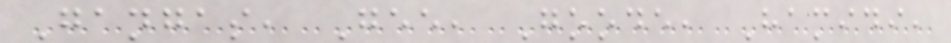Gangas, Gee, Goode, Hamidi,
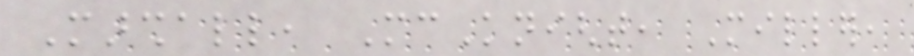Marshall, McKnight, Miller,
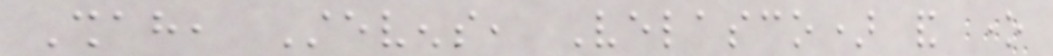Shah, Stevens, Velasco) and one
